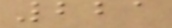221
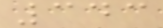343
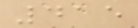415
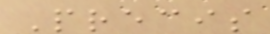Precis
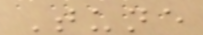Tune
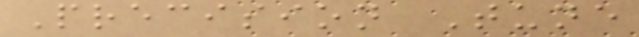Precision Tune
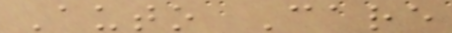Auto Care
